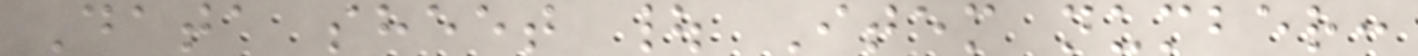Data sheet | Item number:
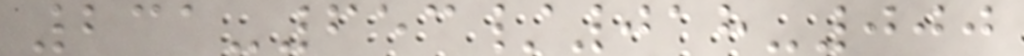231-653/018-000
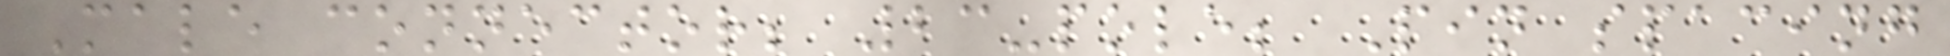Male connector; 23-pole; Pin spacing
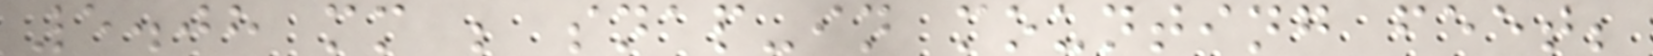5.08 mm ; snap-in mounting feet;
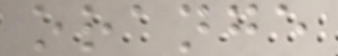orange
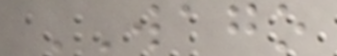WAGO
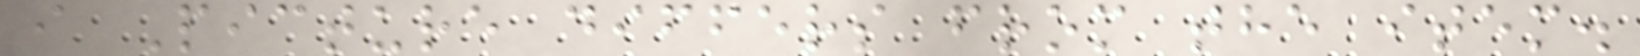i Picture differs from the item.
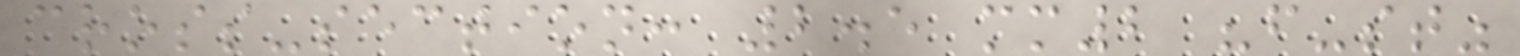cross-section: 2.5 mm2 "f-st"
